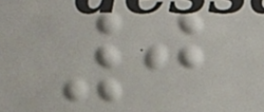0
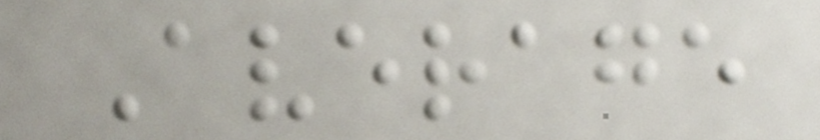Average
